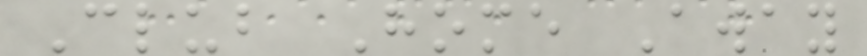Club Home Away
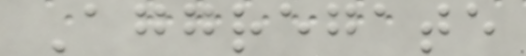Aggregate
